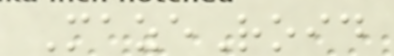MazeRoid
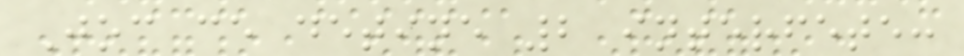Joc ce detine 2 interfete:
